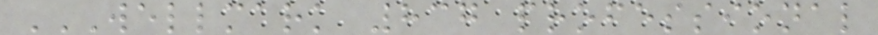WELLMARK 837 PROFESSIONAL
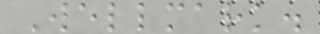Wellmark.
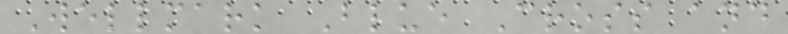Wellmark Blue Cross and
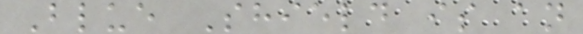Blue Shield is an
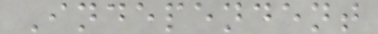Independent
